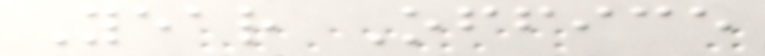Year Office
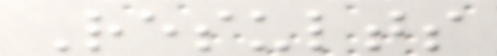Results
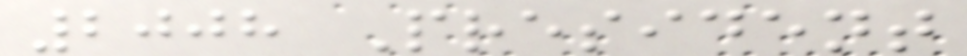2008 President
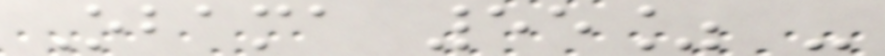Obama 55% -
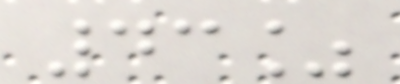43%
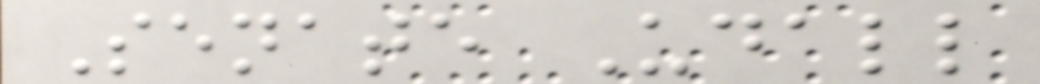Senate Udall
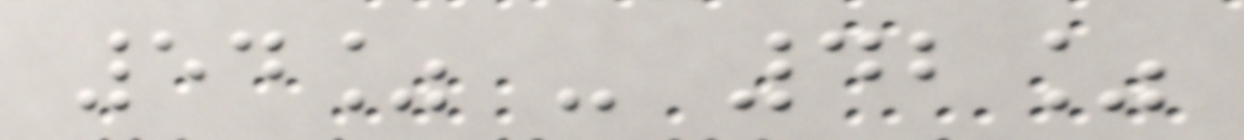54% - 42%
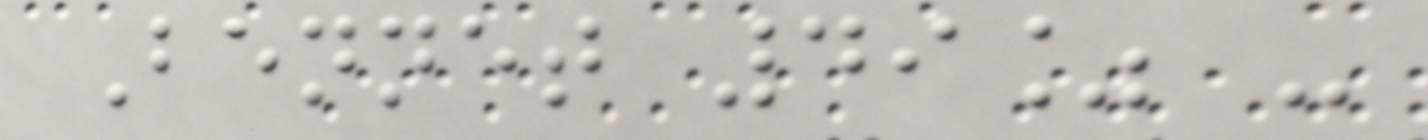Bennet 49% -
